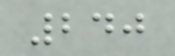240
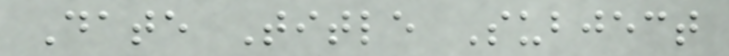Date Title Subject
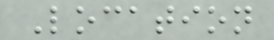Location
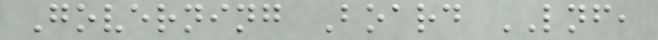Governing Board LNF,
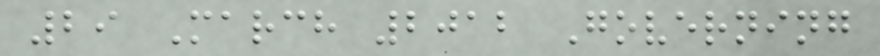29 March 2012 Governing
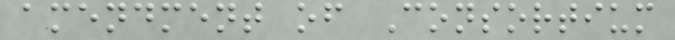amendment of Consortium
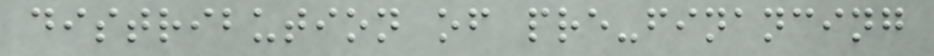distribution of pre-financing
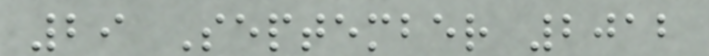29 September 2012
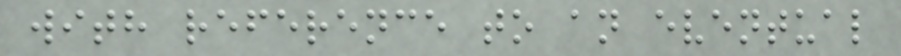with reference to an eventual
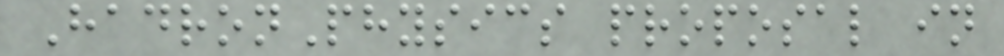HadronPhysics proposal in
